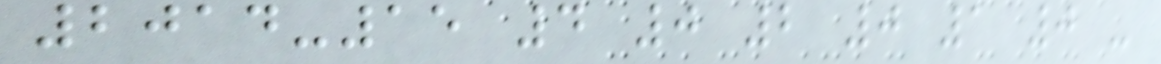2014-15 4 0 2 0 1 0 -
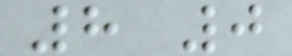8 0
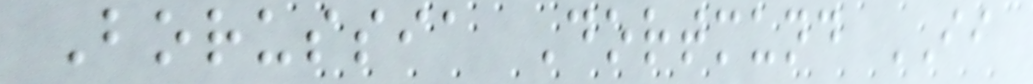Borussia Dortmund II
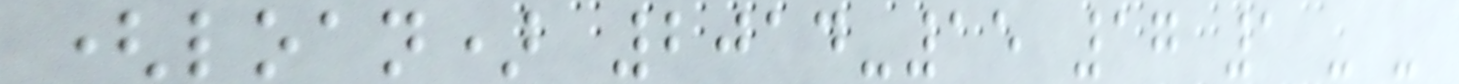(loan) 2014-15 17 1 - -
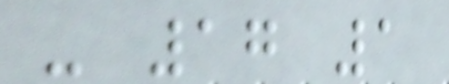- 17 1
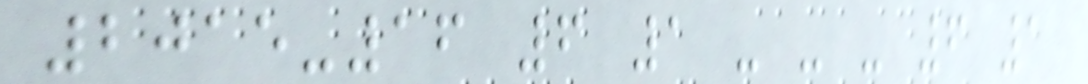2015-16 6 1 - - - 6 1
